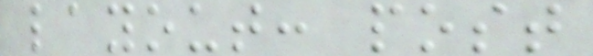layout: post
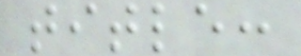title:
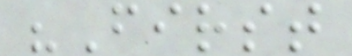"First
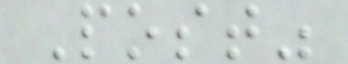Post"
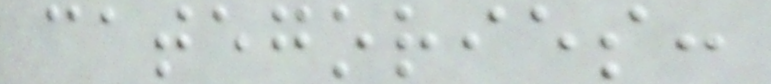categories:
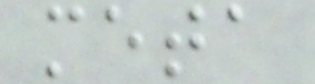meta
